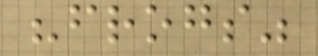"frogs"
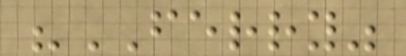"FERRY"
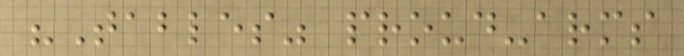"Tables" proud-arms
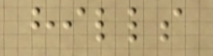hills
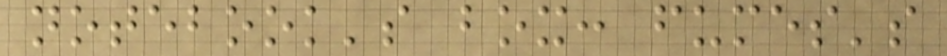notebook's box: fumes's
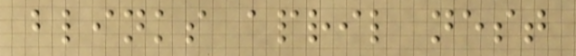blinks april nest
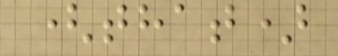(that)
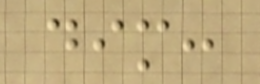dim:
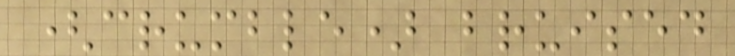(crumble) bruised
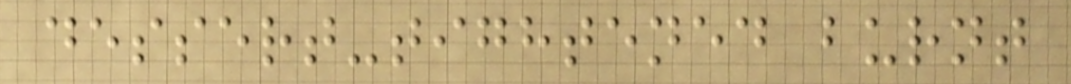dessert-tightened burnt
